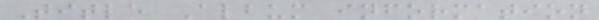Title Album information
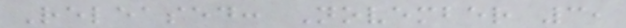Released: November 3,
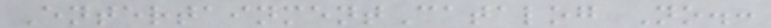EntertainmentCatalog No.:
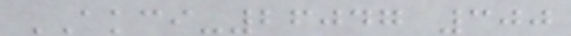AKCI-26047 300
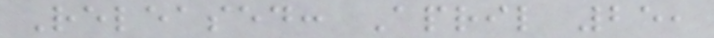Released: April 25,
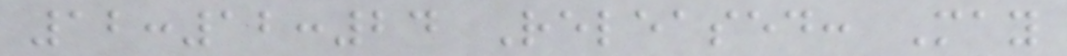12:12:24 Released: May
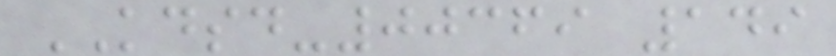KDSD-00369 149
